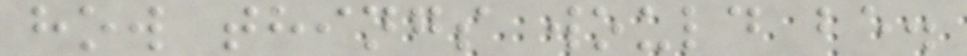how things would be.
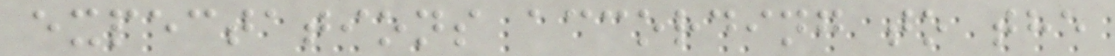expectations according to the
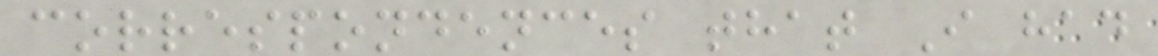correspondences that I had
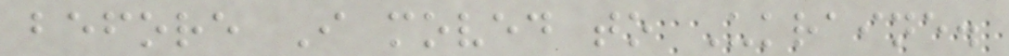before I moved to Ukraine.
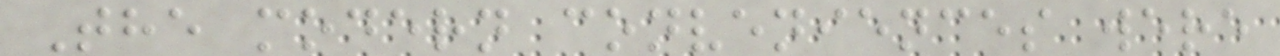The modern conveniences were
